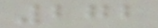272
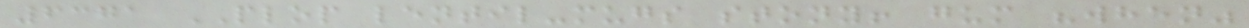6371 PLOP lentil-mugs stony! gum "when"
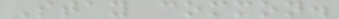Stay common.
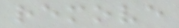remove
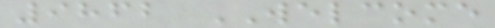9862 WELCOME
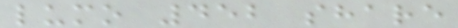lumo 452 share
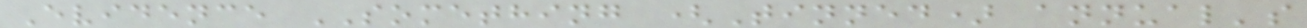Evidence SOMETHING (Tinned) annual's
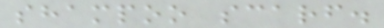shampoo scarf.
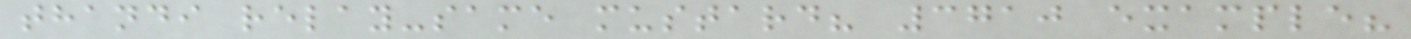thandi relay-same mustard? 3710 example?
